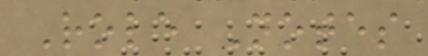Role Notes
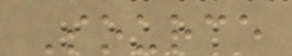Source
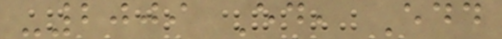-2009 Ed, Edd
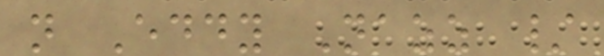n Eddy Nazz /
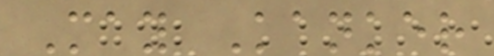May Kanker
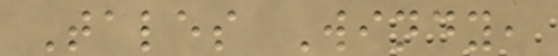Tales Windy,
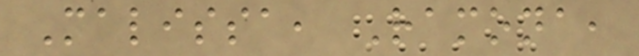Malissa, Ramona,
